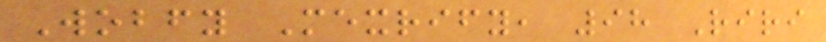Wobfy Mexrify, 98 Riri
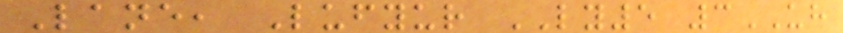Lane, Lufyur LY5 3UH
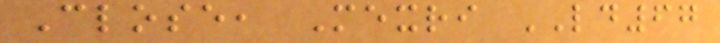Close, Mexri LD67
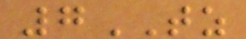7TZ
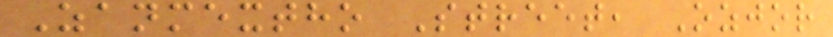Zanmextho Street, Ozjor
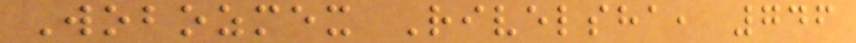Wobozmex Rivelsha, 746
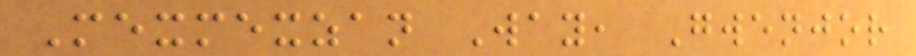Mexmexzan Way, Gwenjor
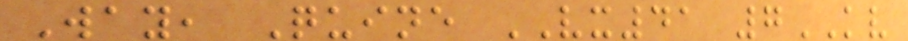Way, Quine VX41 7KV
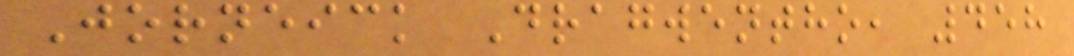Jorneick Dragwentho, 458
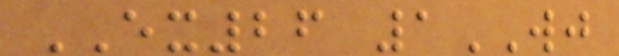EX26 1WJ
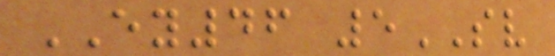EY46 5SV
